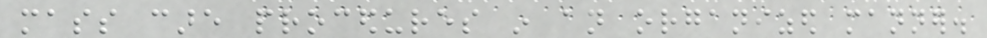mass care procedures in an organized manner.
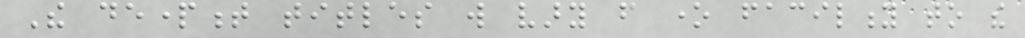The department titles will vary from one facility to the
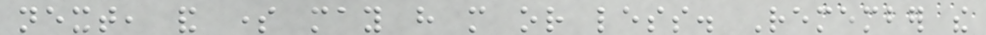next, and some may have more or less. Remember the
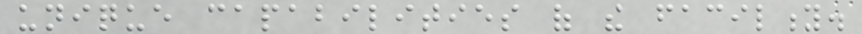unique capabilities of the facility.
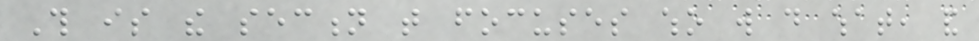This is the section that focuses who will do what, and
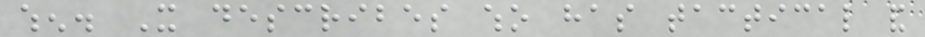when. It describes who has tactical and
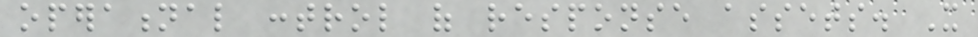operational control of response assets. It
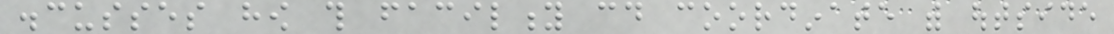discusses how this facility could coordinate with outside
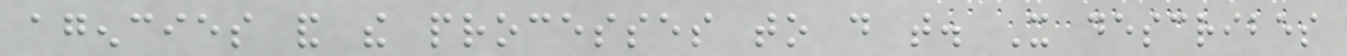agencies and the processes to do that. It describes
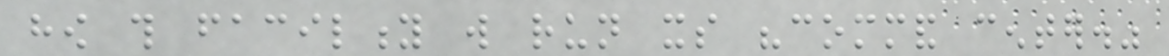how this facility will run its "command center."
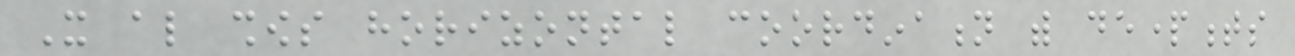It also shows horizontal coordination with departments
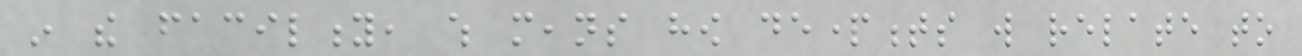in the facility, which means how departments will relate to
